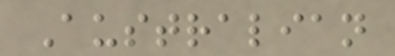Australian
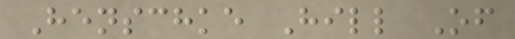Henschke Hill Of
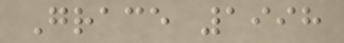Grace 1998
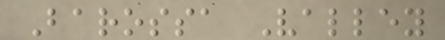Barossa Valley
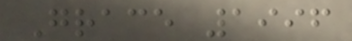Grace 1996
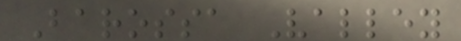Barossa Valley
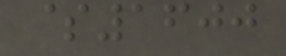$1600
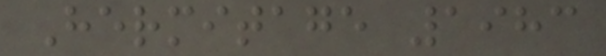Hermitage 1983
